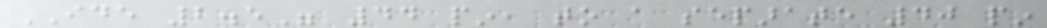IDE 2.5" 44 pin, to a separate 40 pin
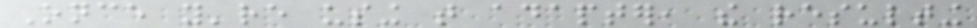Once you're using that adapter, the resulting
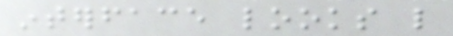interface looks like
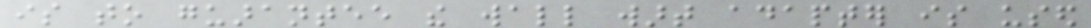is to guarantee the wall wart adapter is used
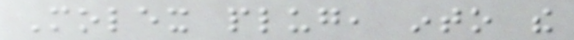Molex plug, into the
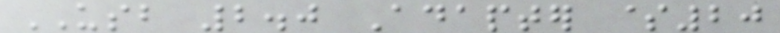USB 2.0 Adapter $20
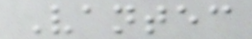Vantec
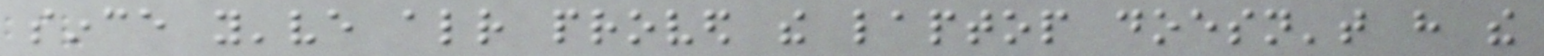since you've already proved the laptop doesn't have the
